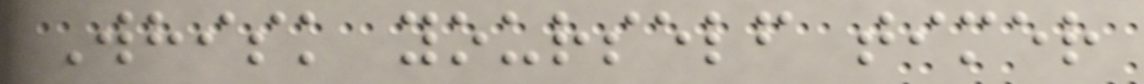Whisk yourself timer
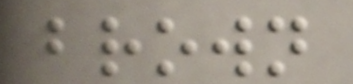brown
